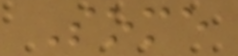Some
